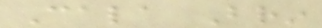Cala Brin
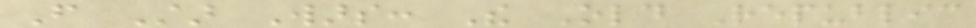From Star Wars: The Old Republic
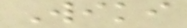Wiki
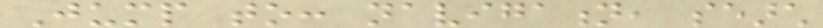Jump to: navigation, search
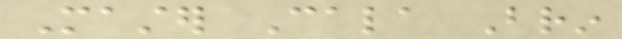Master Cala Brin
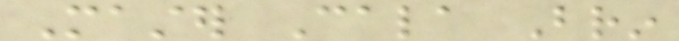Master Cala Brin
